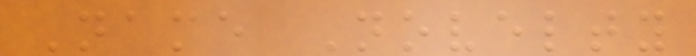Name Novelty
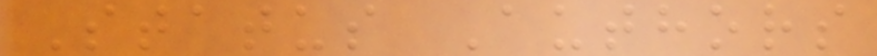Status Authors
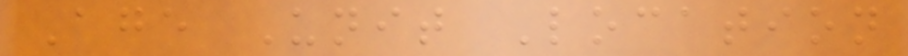Age Unit Location
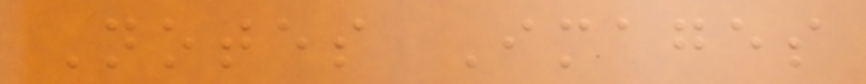Notes Images
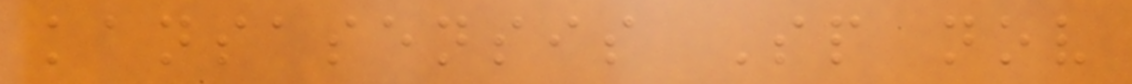kansasensis Sp nov
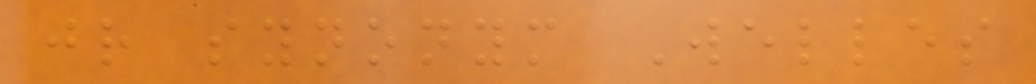jr synonym Welles
